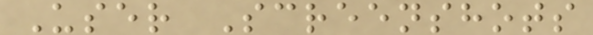User Screenshots
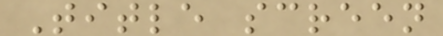Title screen
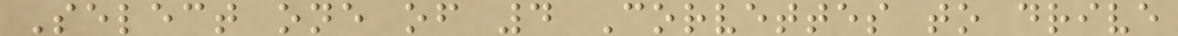Select one of 4 Corvettes to drive
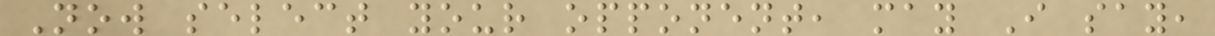Now select your opponent, may I say,
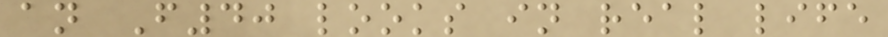an F40 looks in real life
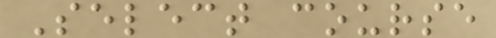Select course
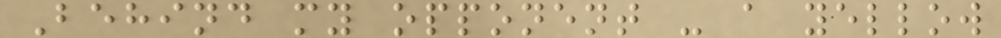Behind my opponent - a yellow
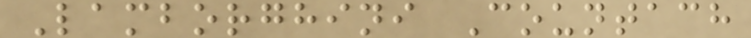Lamborghini Countach
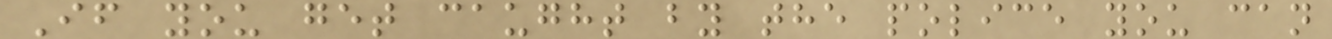If you get caught by the police you can
